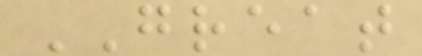GREAT
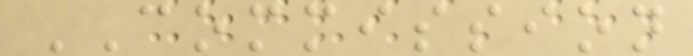COMMISSION
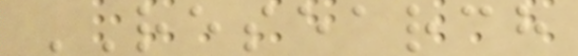RESEARCH
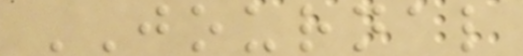JOURNAL
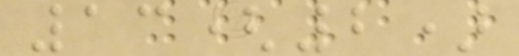13(2)
